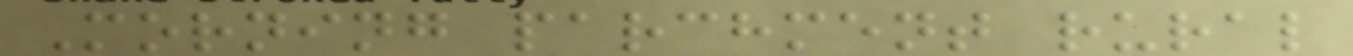Morning parchment rural
